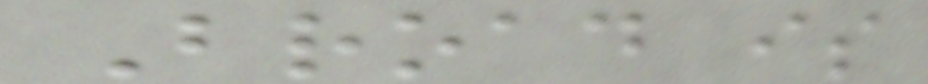Broad is
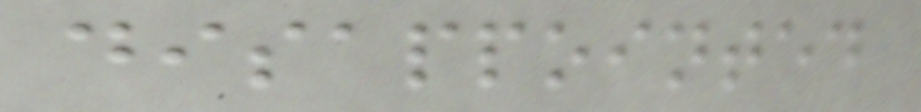disappointed
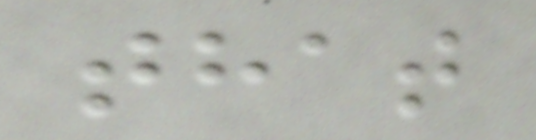that
